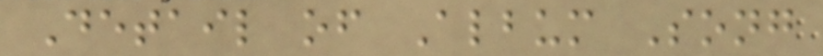Detail of Album Song
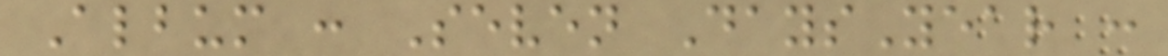Album : Seven DaysYear :
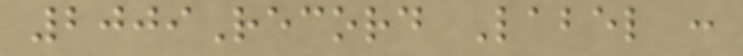2009Record Label :
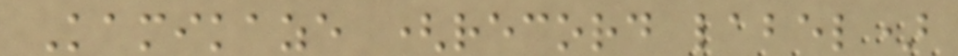Kamikaze (record label)
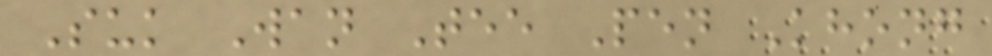Suk Wan Tee Pen Khong
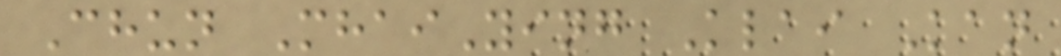Chun MhaiYing Klai Kan
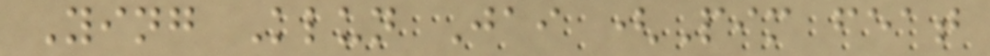Ying Klun Jai (Pim feat
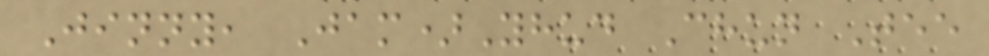Jinny, Jam)Yhud Chun Tee
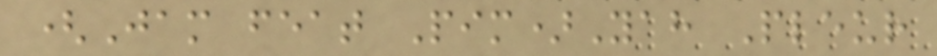(Jam feat Pim)Yah Pleur
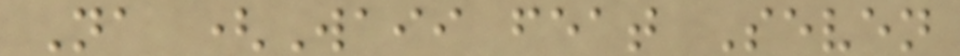Na (Waii feat Seven
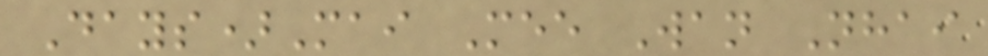Days)Mai Mee Wan Nhai
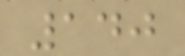140
